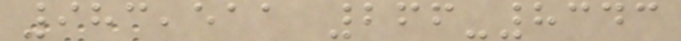983,511 266-8343
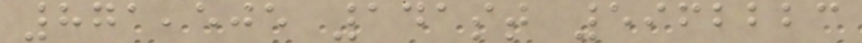871,505 141st 5962223
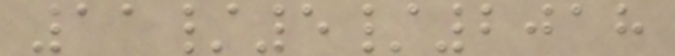11/5/2018
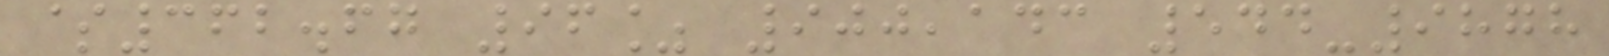$362.67 96% 900,143 544-9878
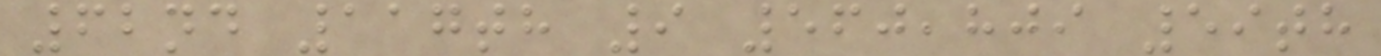62nd 117th 9 560,809 59th
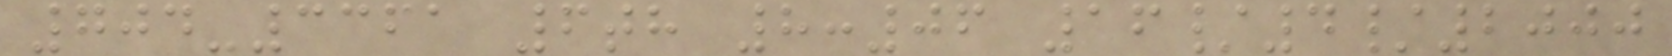704-3361 6th 8:06 16/4/2000
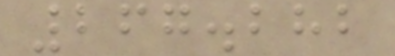267.282
